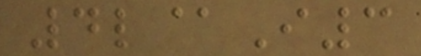4l@I3
